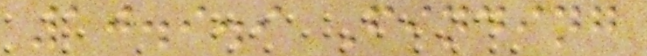10.9.9 Finding
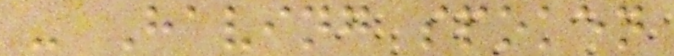- Having spoken
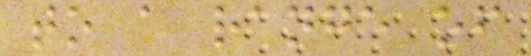to a range of
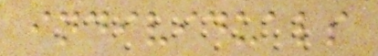individuals
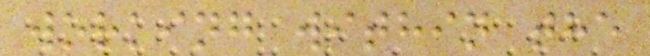working within the
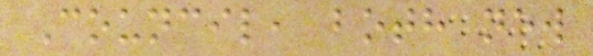Council, both new
